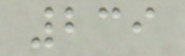239
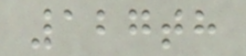127th
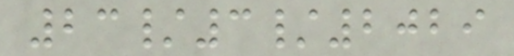23/3/2029
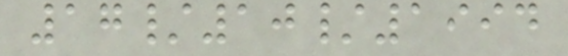17/10/1994
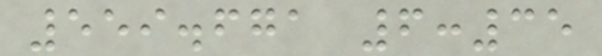559.671 6:35
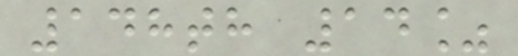148th 14%
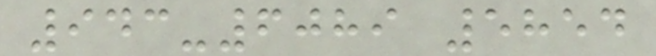943-6089 5854
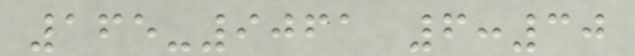165-9061 6:30
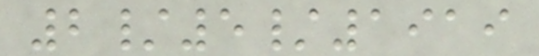2/5/1919
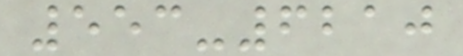553-6210
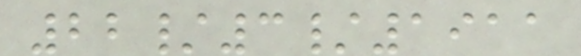22/3/1911
